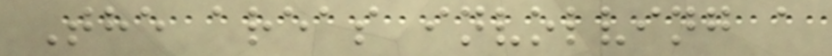The areas involving a
